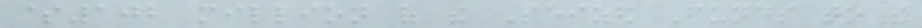$102 million of the Seized Funds to the
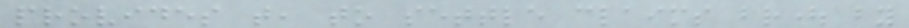provides that, to settle claims brought by
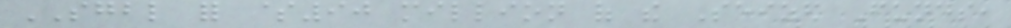SGBL for $90 million of the Seized Funds,
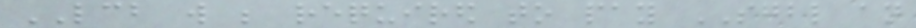LCB will be required to pay SGBL an
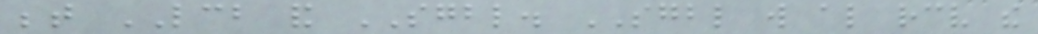between LCB and SGBL. SGBL will also receive the
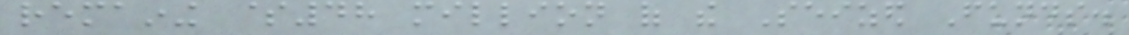remaining $48 million of the Seized Funds.
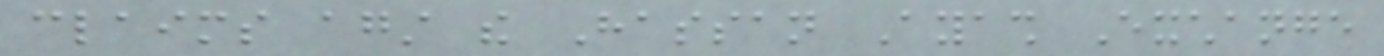claims against the Hassan Ayash Exchange
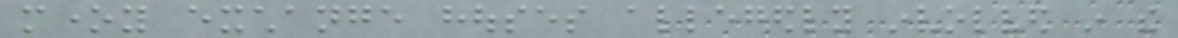money exchange houses allegedly involved in the
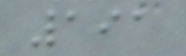191
